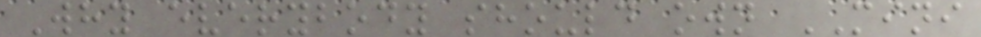Why everybody should own MINI
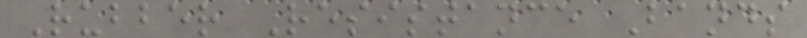Rubber Resistance Bands
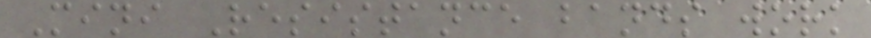Mini Resistance bands work
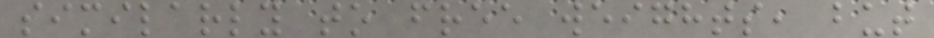similarly to free weights, but
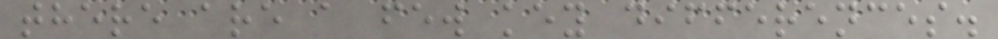there are a few key differences.
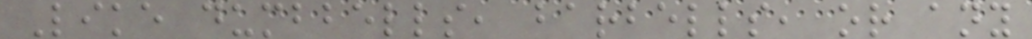Like dumbbells, barbells, or any
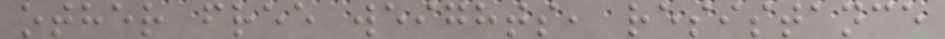other free weights, resistance
